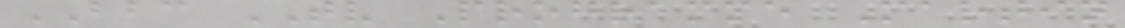BBC TV Programme Martin
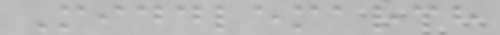Middlemarch
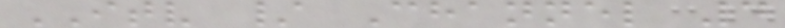ITV / Channel 4
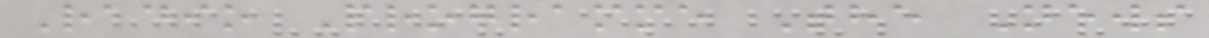Radio Programme The News
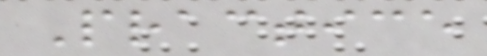Practice
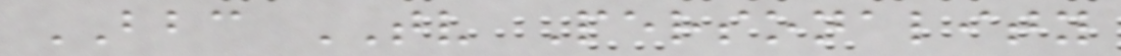BBC TV Personality
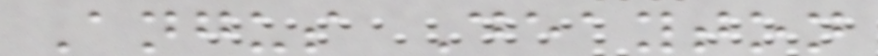Angus Deayton
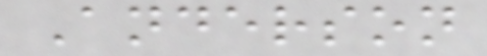Anderson
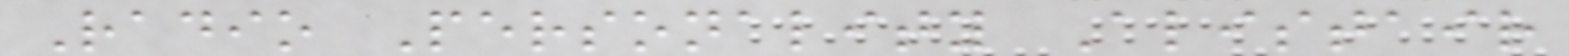Radio Personality Alistair
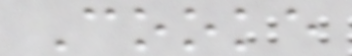Cooke
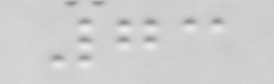73
